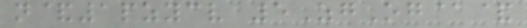n&1pzycv 5ZgOg@&
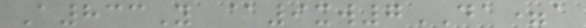A833Y @9xw7DA=a
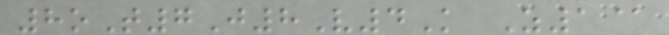8oT7J8V4K Z1@
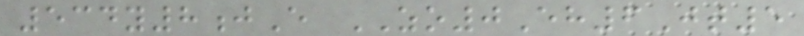534y8jE ZO0Eh6Jt5
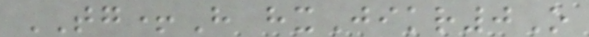TG+H hxJikr0O
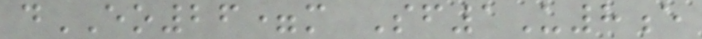dEO26=m Sf1U8e
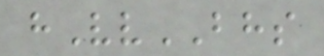hVvBHS
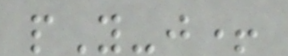pY-j+
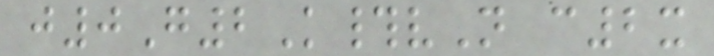j0G2K#vN c2x
